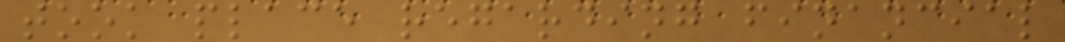took place regarding financial
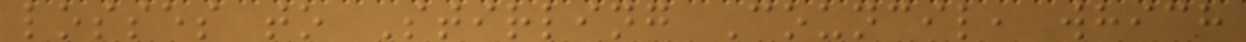losses to Stirling Council, which
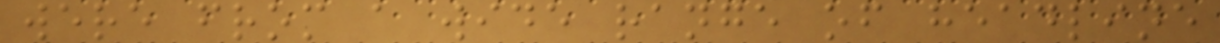were from a wide range of headline
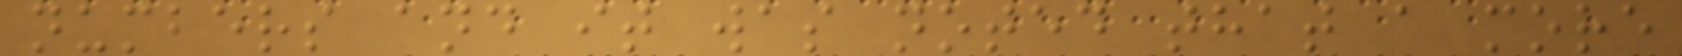numbers and it was noted that a more
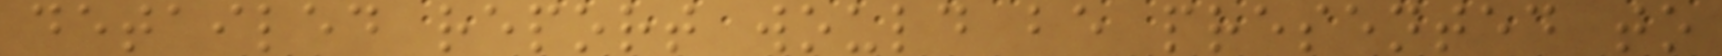detailed report would be presented to
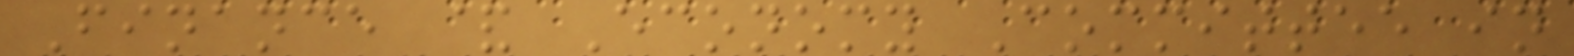Finance & Economy Committee in
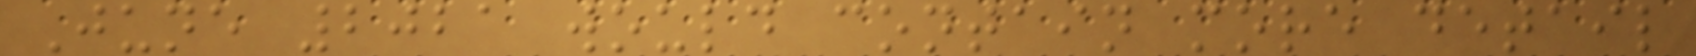June 2021 would contain more detail
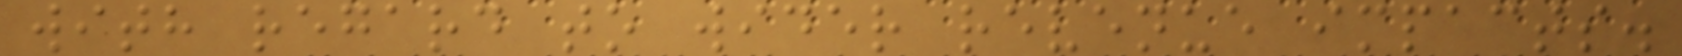with regard to wider revenue impacts.
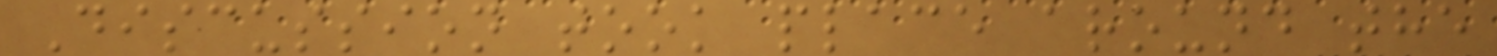Discussion took place around the
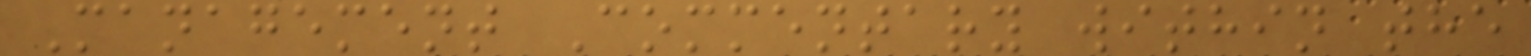Management Commentary within the
